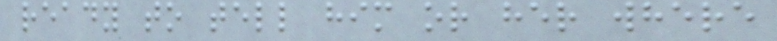ready to tell him or her where
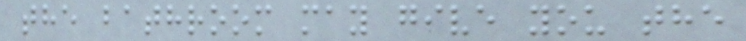the bathroom may give you the
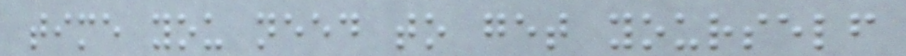time you need to get yourself
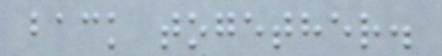back together.
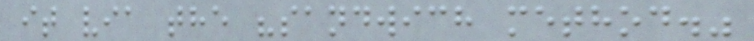it via the "sandwich method."
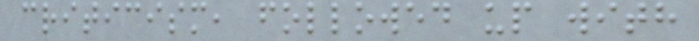criticism, followed up with
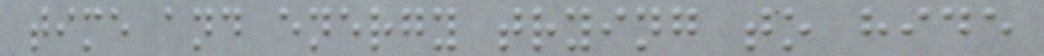time and energy trying to hide
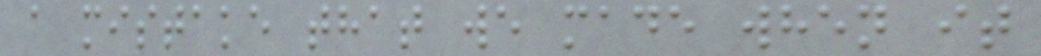a mistake that we made when it
